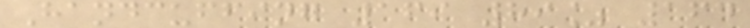Handcuffing 169 89% 164
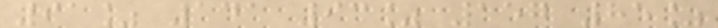91% 141 93% 157 85%
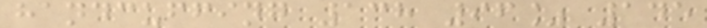handcuffing 138 96% 145
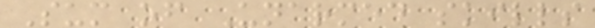Sum of Unarmed skills
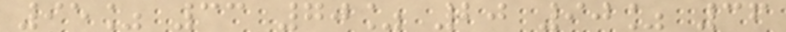95% 33 70% 20 90% 36
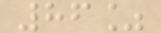86%
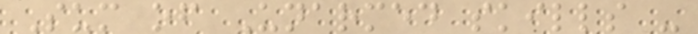Sum of Unarmed skills -
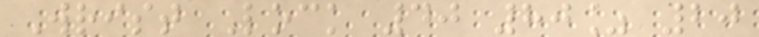Wrist Lock 40 80% 20
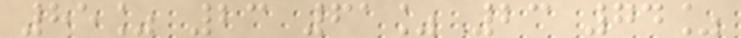85% 23 61% 23 74%
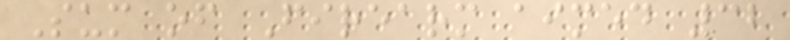Sum of Firearm aimed 32
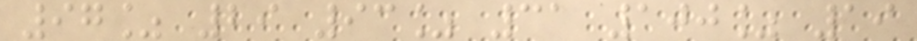97% 29 93% 31 100% 19
